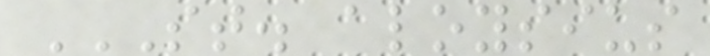ST. ALOYSIUS
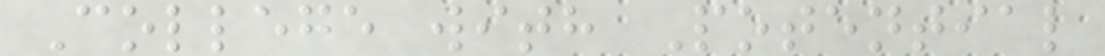College with Potential
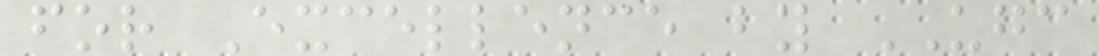for Excellence by UGC
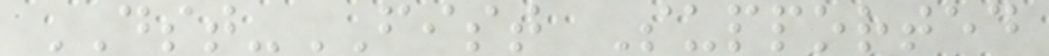DST-FIST Supported
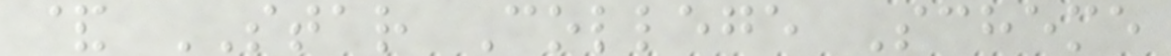& STAR College Scheme
